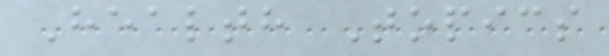Health Topics
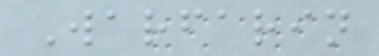Warfarin
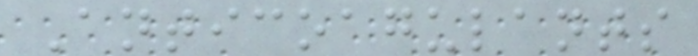Anticoagulants
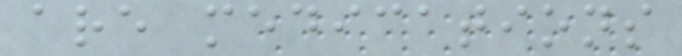are medications
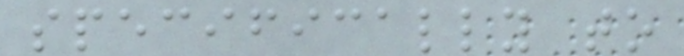specifically to
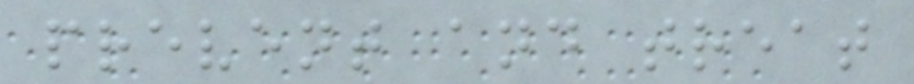prevent and treat
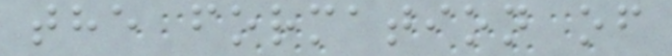the formation of
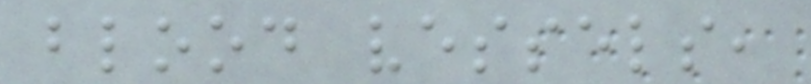blood vessels,
